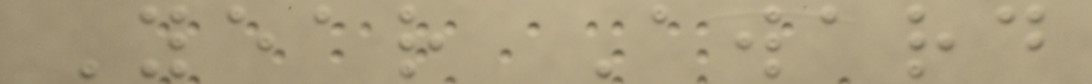Year Award
